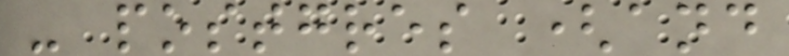- postgres (and
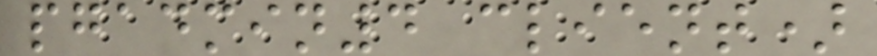pgadmin4 client)
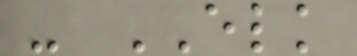- ELK
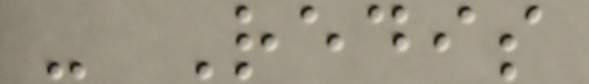- Redis
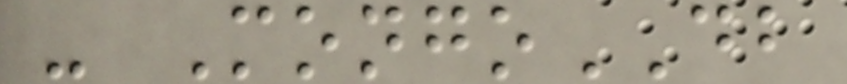- MongoDB
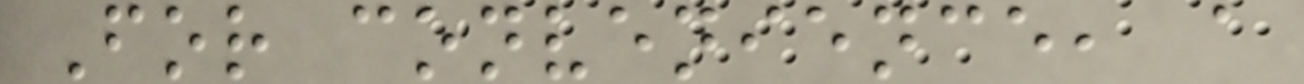For convenience, a
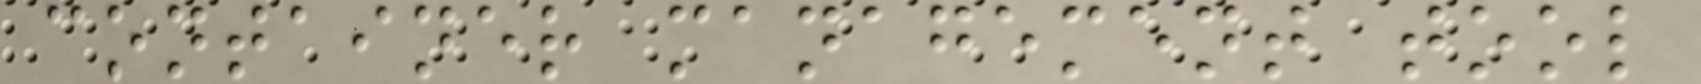container management tool
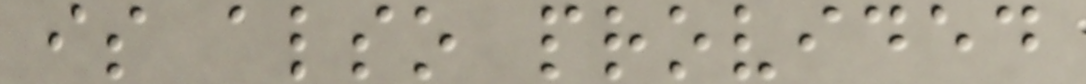is also provided
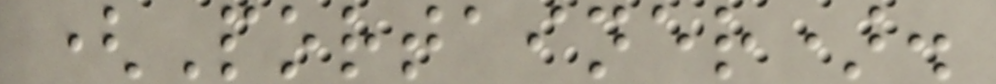(Portainer).
